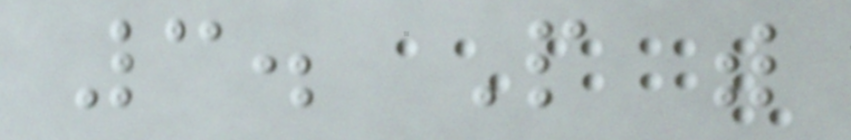3. People with
